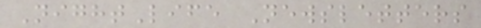NightLife Newsletters
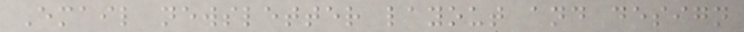Email newsletter layout and design
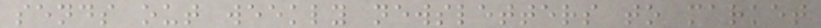sends out weekly newsletters to market
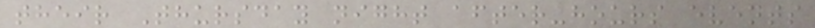their Thursday night after-hours events
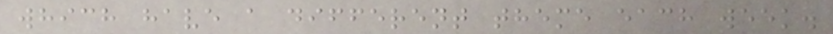which have a different theme each week.
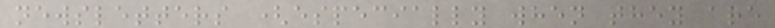newsletters (especially when they are
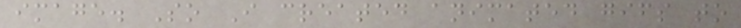image. So I created animated gifs to
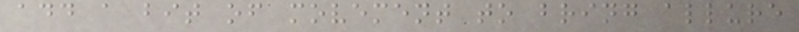add a bit of movement to bring allure
